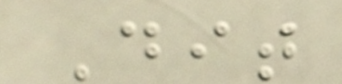Dit
